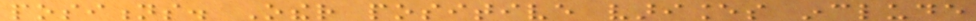positions. Other positive variances include
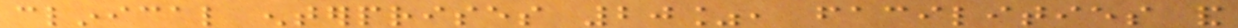clinical enterprises 20%, facilities and
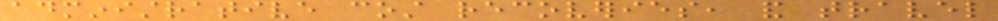administrative cost recoveries, and travel
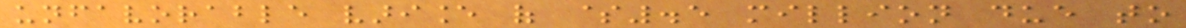unfavorable variance of $.5 million due to
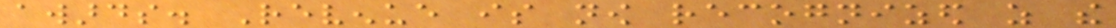awards. Revenue is now recognized as the
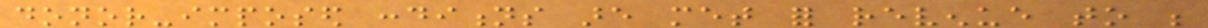donor-imposed conditions are met for revenue to be
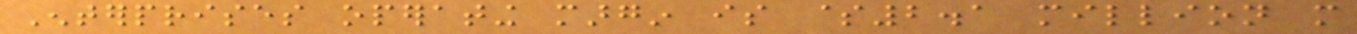Enterprises operating margin is $2.1 million more
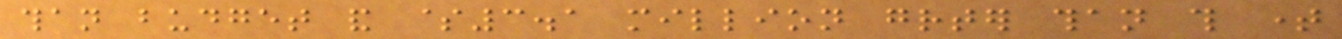than budget and $3.1 million greater than this time
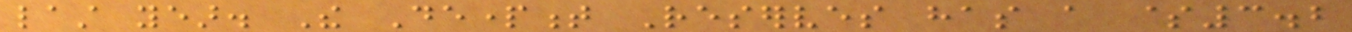last year. The Department Reserves has a $3.2
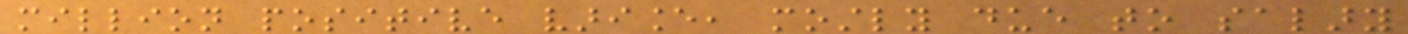million positive variance, mostly due to salary
